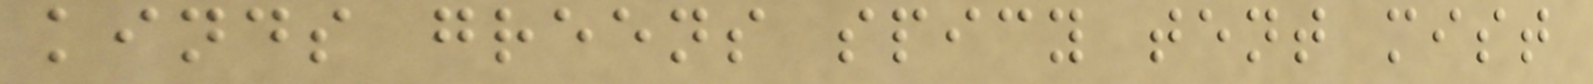kinds greens spicy tent mist
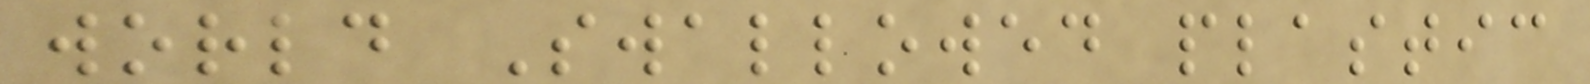world Swallowed plastic
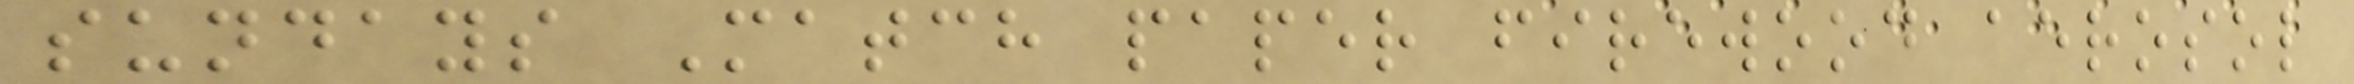sundays Match paper firewood aerosol
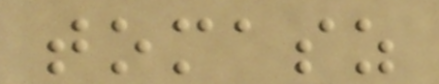tomasz
